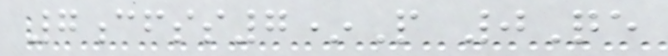7cfss7*P 0Qe
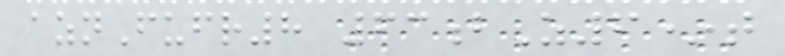aznFufr8 63bZ6*t
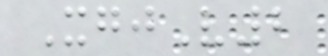XgjV2
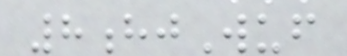8hjWuf
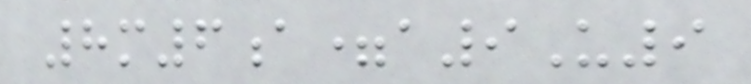8m6a=a9U9
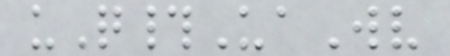uQ#UaWv
